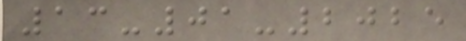13-01-2025
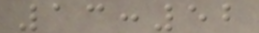13:52
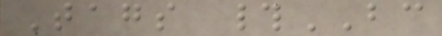Tags #BC
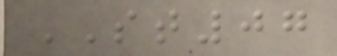ST07
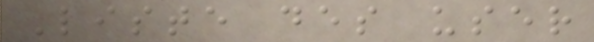Liste des user
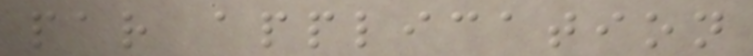par application
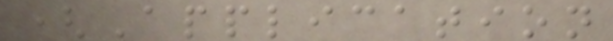(Application
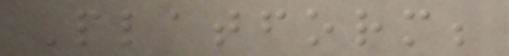Platform;
